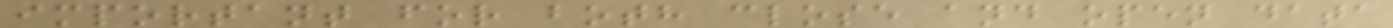important for both close and open data
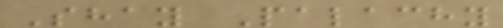Shay Palachy
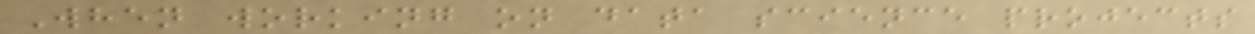When working on data science projects
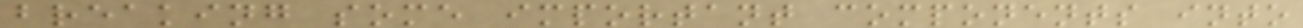breaking some important components into
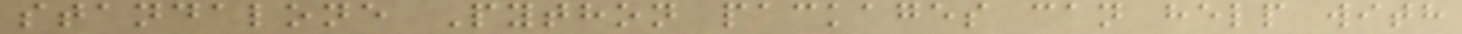standalone Python packages can help with
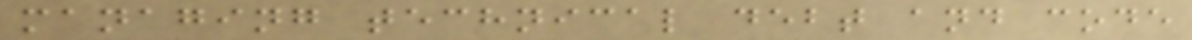managing technical debt and code
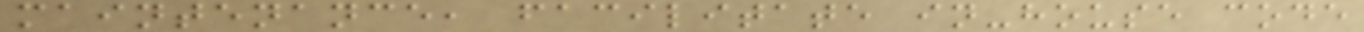maintenance, facilitate in-house code
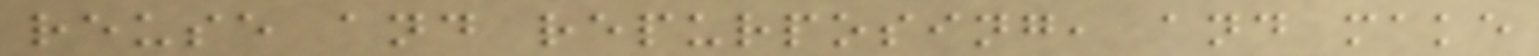reuse and repurposing, and make
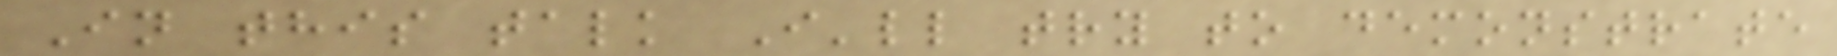In this talk I'll try to demonstrate
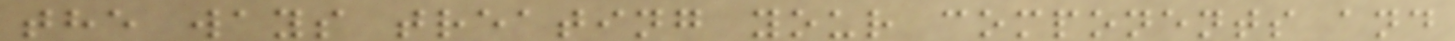the ways treating your components and
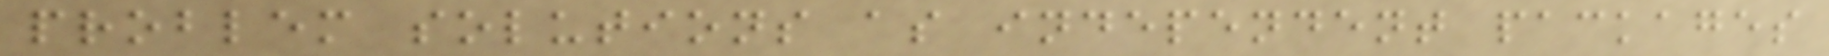problem solutions as independent packages
